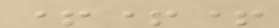+++
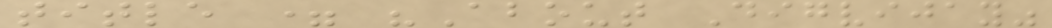title = "About Digvijay"
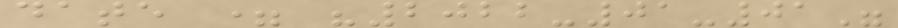date = "2022-01-01"
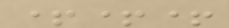+++
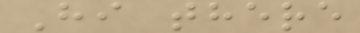Hi there
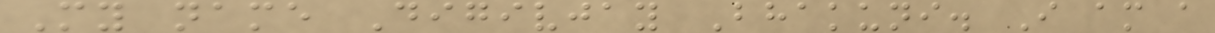My name Digivjay Bhakuni. I am a
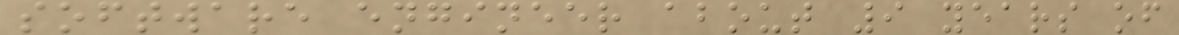software engineer about 9 years of
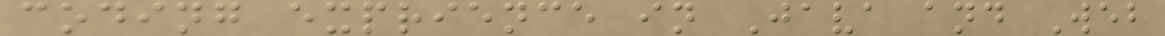coding exprience in Java and Web
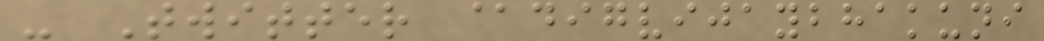- Twitter @digvijaybhakuni
